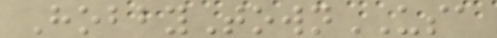HobbyTownUSA
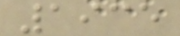1935
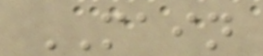MAIN
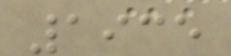1935
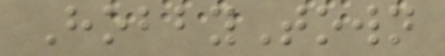HobbyTown
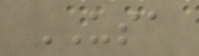USA
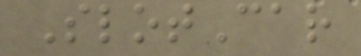SlotCar
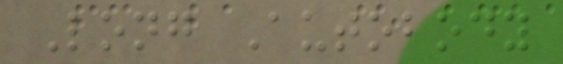Long Autobody
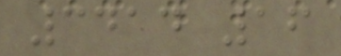3414 16
